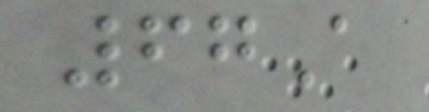67A
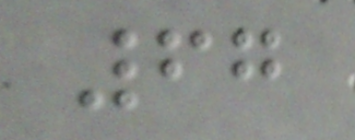67
